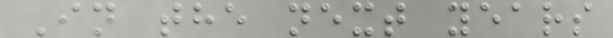In the next years
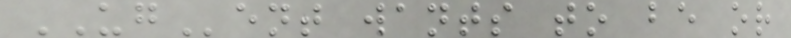UGent wants to be or
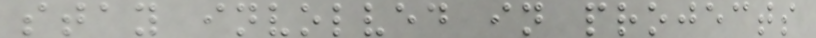stay involved in projects
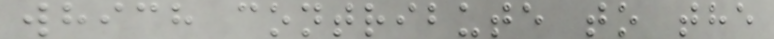which contribute to the
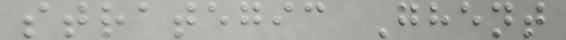strategic Ghent
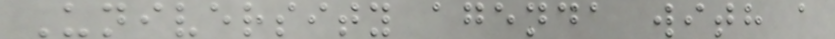University agenda with a
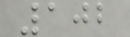102
